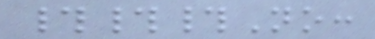###No:
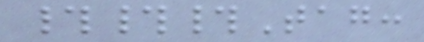###Tag:
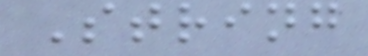String
